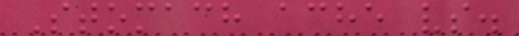Stomach ache vs.
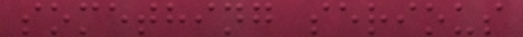something serious
